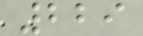229
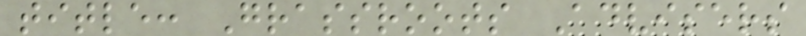title: Grassroots Advisers
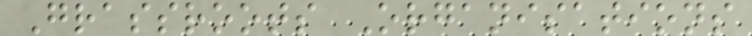Grassroots Organisations
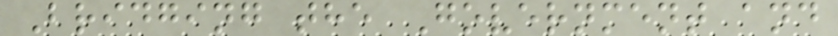Bridging the Government and
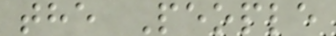the People
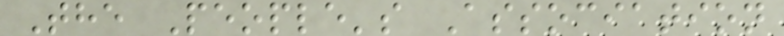The People's Association
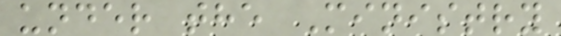under the Ministry
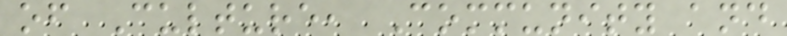of Culture, Community and
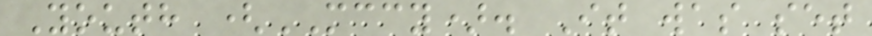Youth (MCCY). It was set
